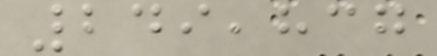249,837
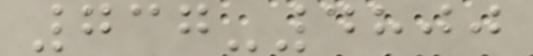737-4800
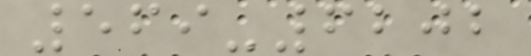569-6202
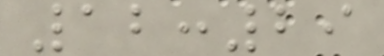12:29
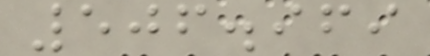506.969
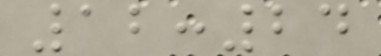12:24
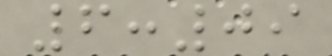6:09
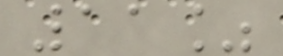11%
